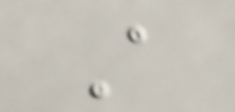A
